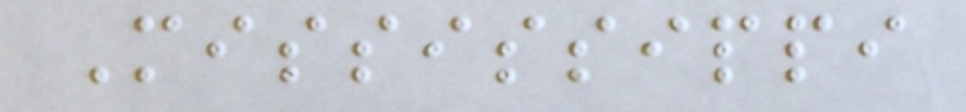Mississippi
